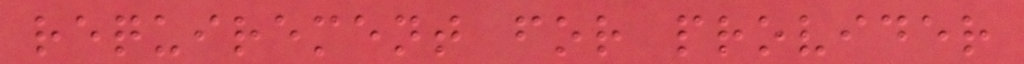requirement for provider
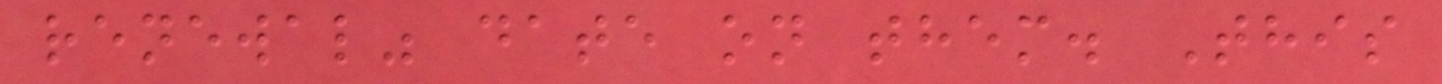renewal" date on them. This
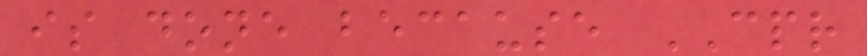is done because CPR
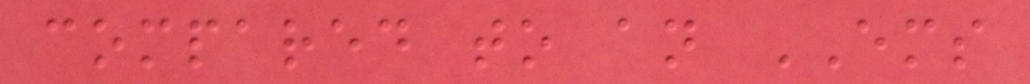compared to an EMS
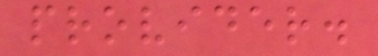provider.
